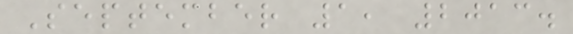September 1, 2013.
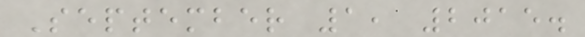September 1, 2015.
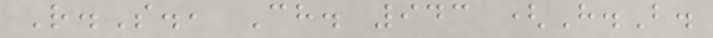R.S., Ch. 943 (H.B.
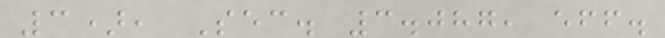3), Sec. 3.087, eff.
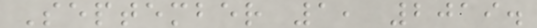September 1, 2019.
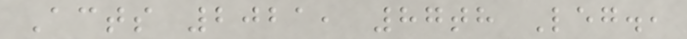Acts 2021, 87th Leg.,
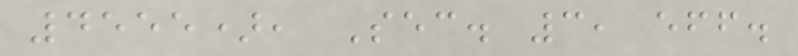4555), Sec. 3, eff.
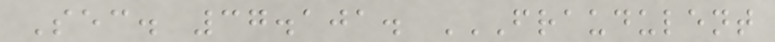Sec. 37.101. FRAUDULENT
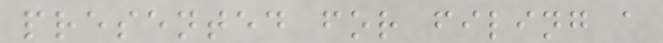presented for filing a
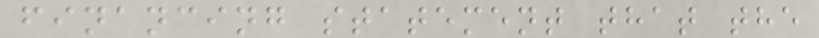financing statement that the
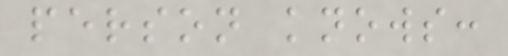person knows:
